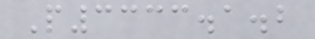P3333.1.2
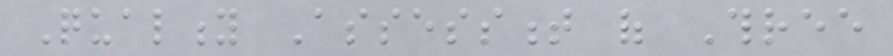Quality Assessment of Three
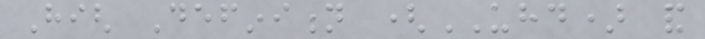High Definition (UHD) and
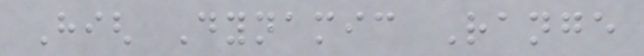High Dynamic Range
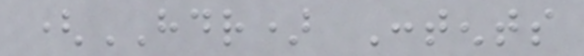(HDR) Contents
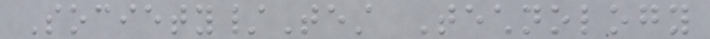Society/Test Technology
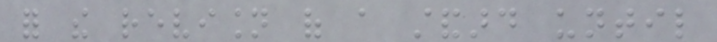for the revision of a standard until
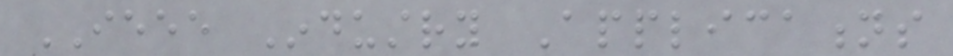IEEE Industry Applications
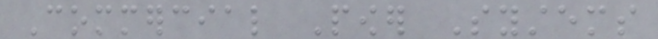Commercial Power Systems
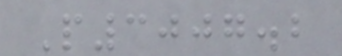P3007.2
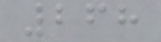268
